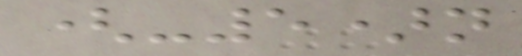(-5)n
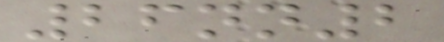26nn2
